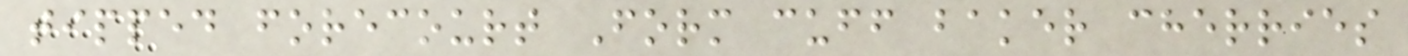tipped forecourt Form cuff baker cherries
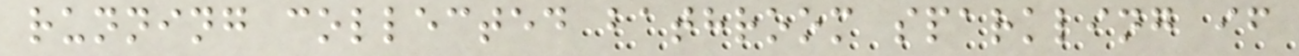running collected bathroom sparkling if
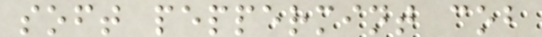soft peppermint cob
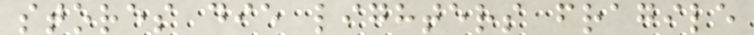stores die lighters fragile
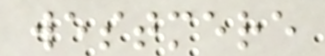westmere
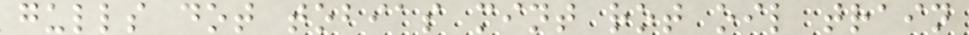gulls dot tobias mint rot oil train
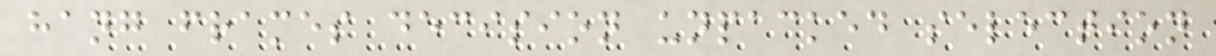hang frames decision unpacked selection
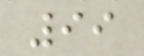99
